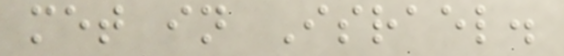met in Israel.
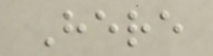Here
